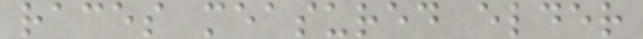races measured elder
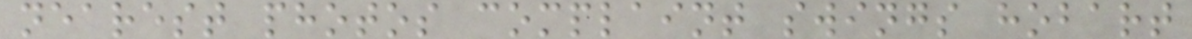nearest photos complaint swings hobart
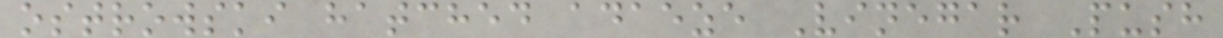ostrowski hatched adaeze Vinegar Push
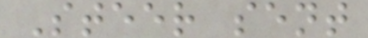Steer sent
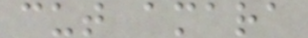cut amara
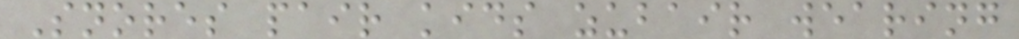Snores pair kids zubair wearing
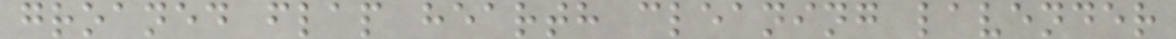groaned flap hearth cleaning lavender
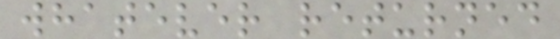whatever returned
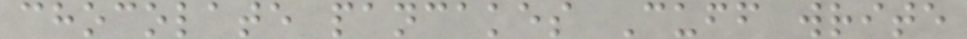chocolate pancakes Cuff write
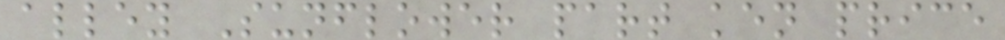alley Sunflower part ken price
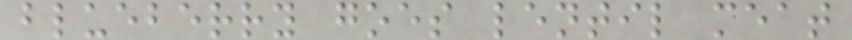blueberry goes lentil meat
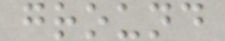ground
